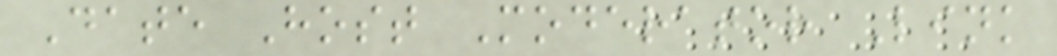Date Host Moderator Link
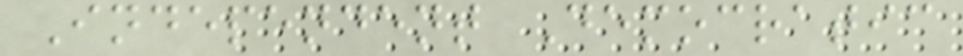Independent Democratic
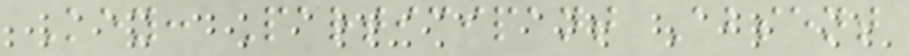Key: Participant Absent
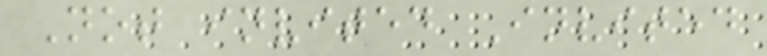Not invited Invited
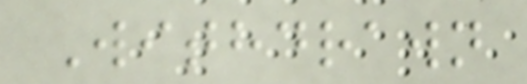Withdrawn
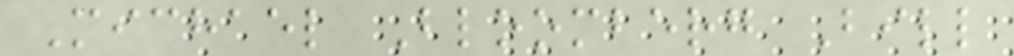Michael Bloomberg Bill
